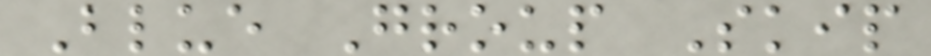Blue Group Skip
